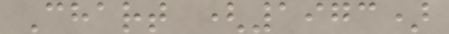Chart (1973)
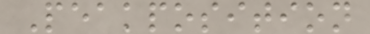Peakposition
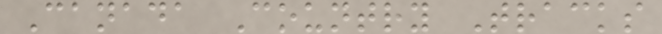Canada Country Tracks
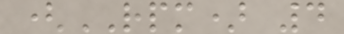(RPM) 4
